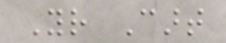Your Cart
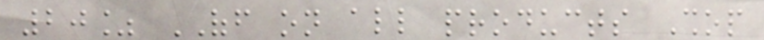20% OFF on all products Shop
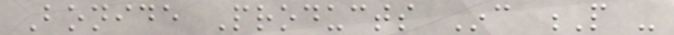Bonide Products Inc P -
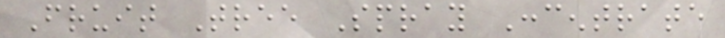Fruit Tree Spray Concentrate
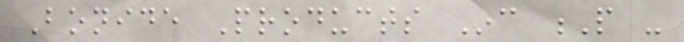Bonide Products Inc P -
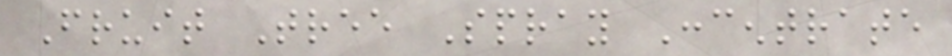Fruit Tree Spray Concentrate
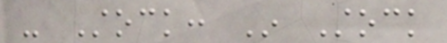- Stock: In Stock
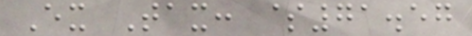Ex Tax: $71.57
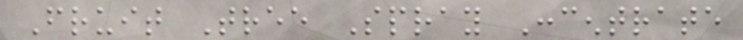Fruit Tree Spray Concentrate
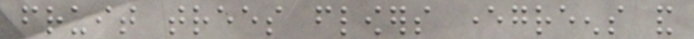fruit trees flowers evergreens and
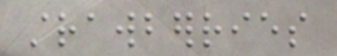strawberries
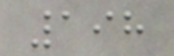198
